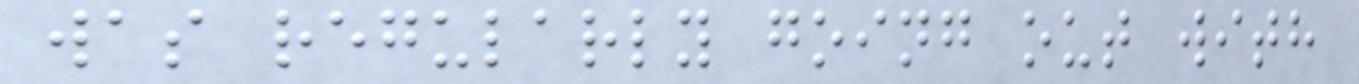was regularly going out with
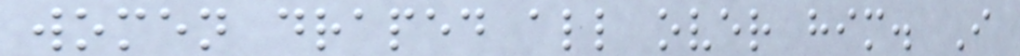women draped all over him. I
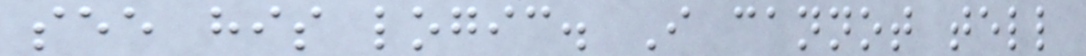see his logic. I cannot tell
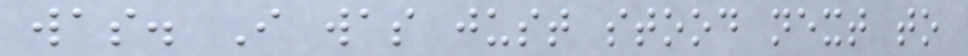was. I was just stood next to
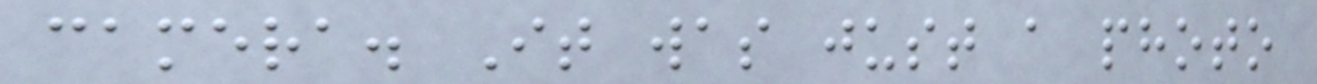camera. It was just a photo
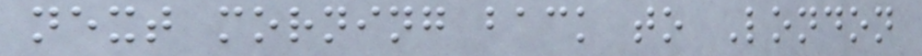next morning back to London
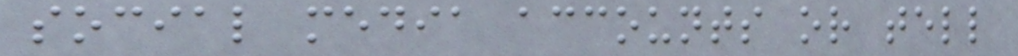social media accounts or tell
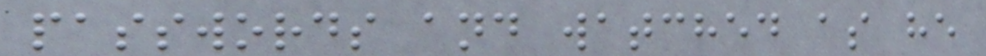passwords and watched as he
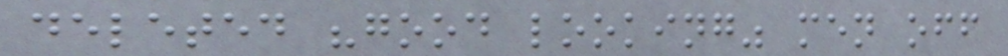deleted "good looking" men off
